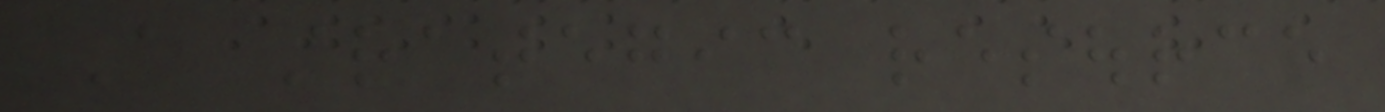A strategic resource
